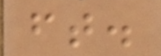ft.
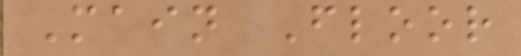Main Floor
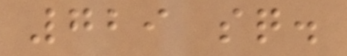729 sq.
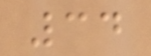34
